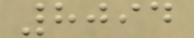8094
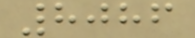8086
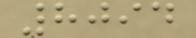8094
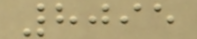8095
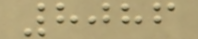8086
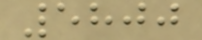5800
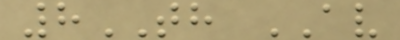8TH AV
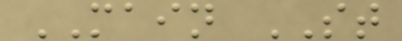MAIN ST
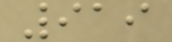919
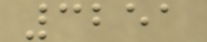3251
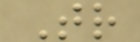Tr
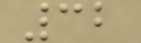32
